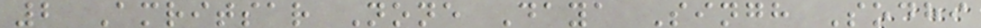2 Amritsar None Daya Singh Sodhi
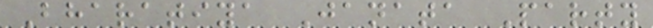Bharatiya Janata Party
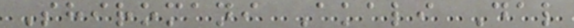Shiromani Akali Dal
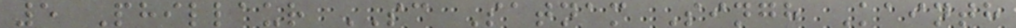5 Phillaur SC Satnam Singh Kainth
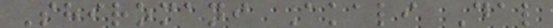Shiromani Akali Dal
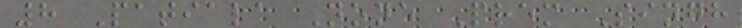8 Patiala None Prem Singh
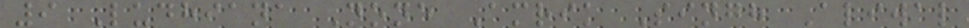9 Ludhiana None Amrik Singh Aliwal
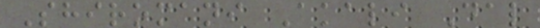Shiromani Akali Dal
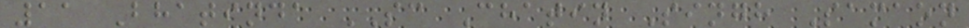11 Bhatinda SC Chatin Singh Samaon
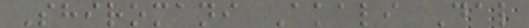Shiromani Akali Dal
